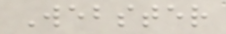Webster
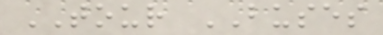TOUR BUSES
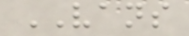VANS
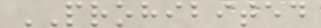PROHIBITED
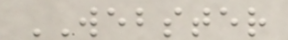WEBSTER
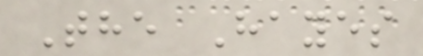The Hayes
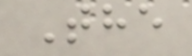The
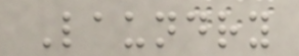Laundry
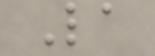La
